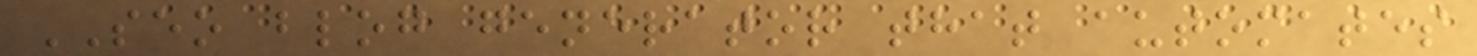SEO blog generator that automates
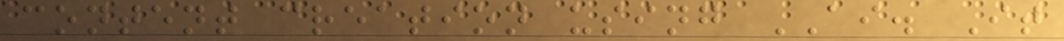content creation using AI. It
